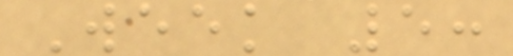Week 5:
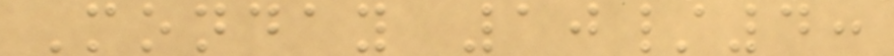Monday 10/4:
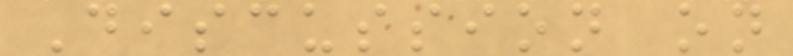Discussion on
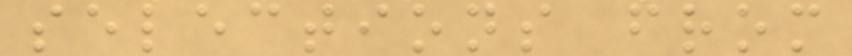selections from
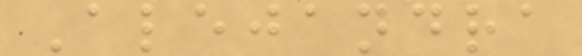Alejandra
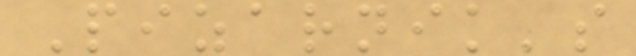Pizarnik's
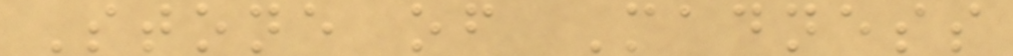Stone of Madness
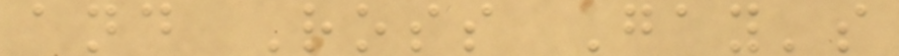and Ross Gay's
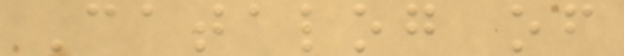Catalog of
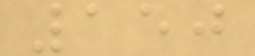150
